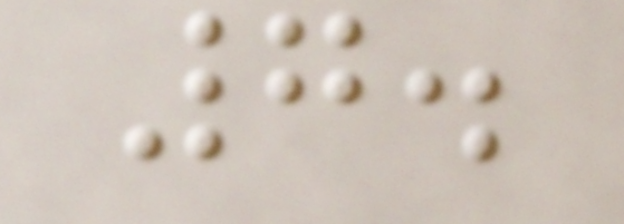7.
